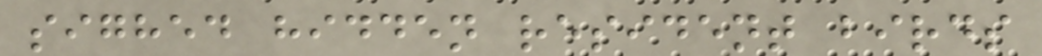sighed hidden resident birds
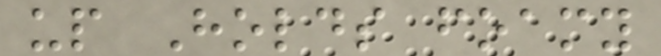up Holds foamy
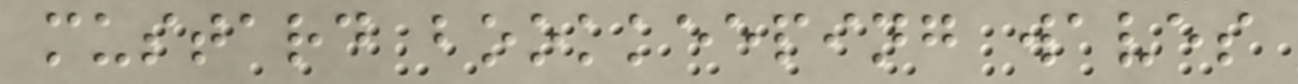mustard bookkeeping waves
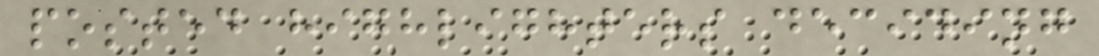posted highlighters deciding
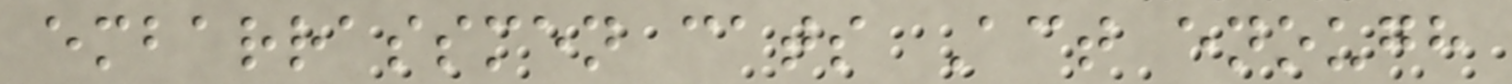embarrassmen cats Act enough
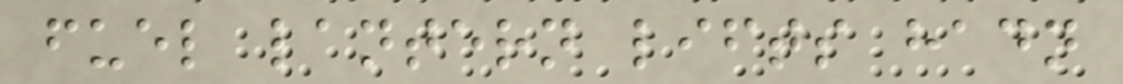fuel lantern lifts hadn
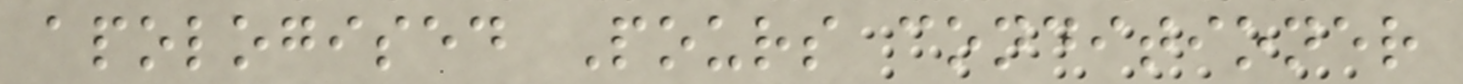apologised Pours conditioner
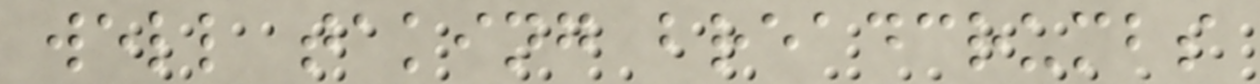well taking breadcrumbs
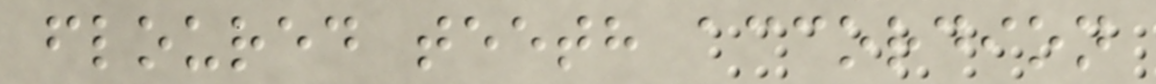floured teeth accordion
